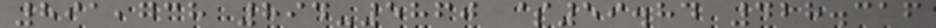891,738 894-5860 $59.84 428.316
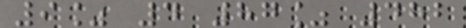9% 4 87% 482
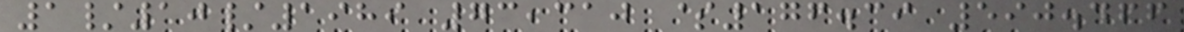1/10/1989 73,310 $176.39 590.466
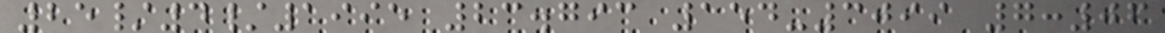25/4/1995 23.793 154-3099 7:06
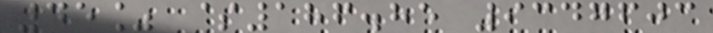45% $186.85 9347603
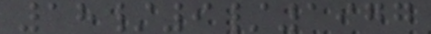18/9/1977
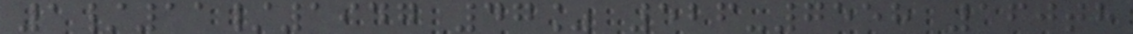1/11/1947 47% 526-7558 160th
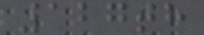127th
